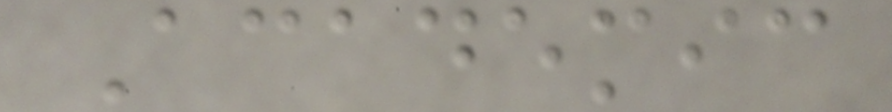Academic
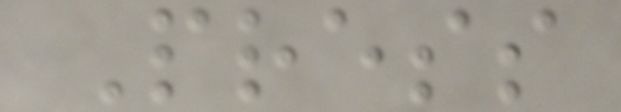Press
